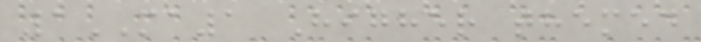1MA1 Higher themed
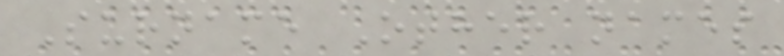Surname Other names
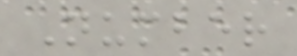Number
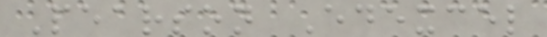Pearson Edexcel
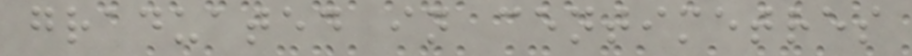graduated in centimetres
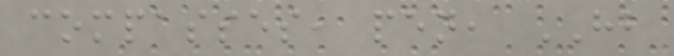compasses, pen, HB
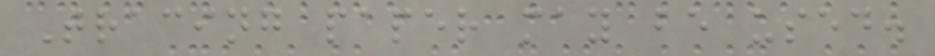Tracing paper may be used.
